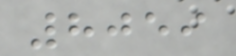8059
